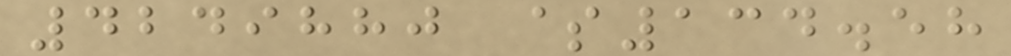4249880 $134.58
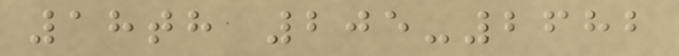18th 205-2682
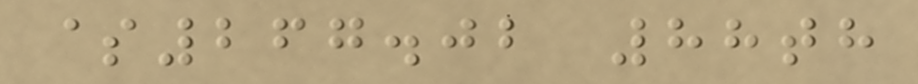$267.02 88th
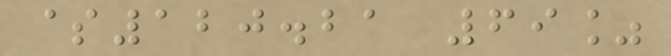$120.21 69%
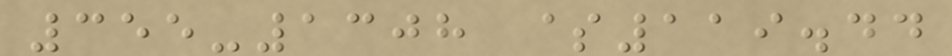355-1308 $119.44
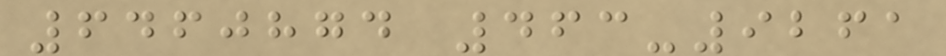6460874 463-9261
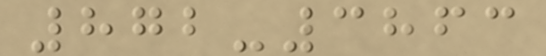872-3863
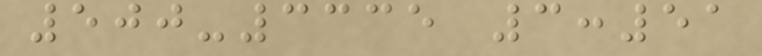500-3335 3:51
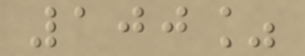100%
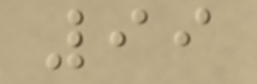99
